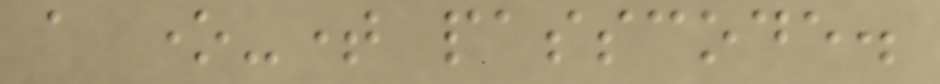a one-time passcode.
